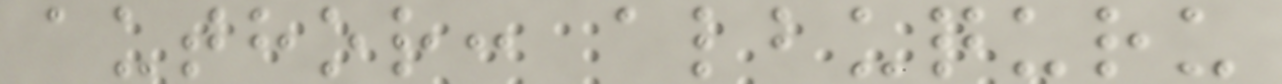author: albuquru
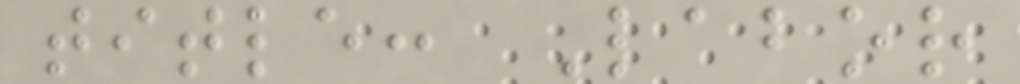title: Labor
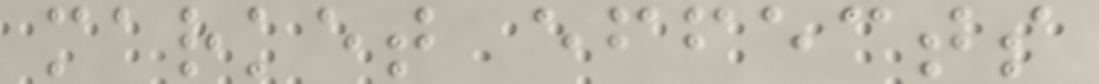market effects
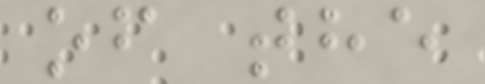of the
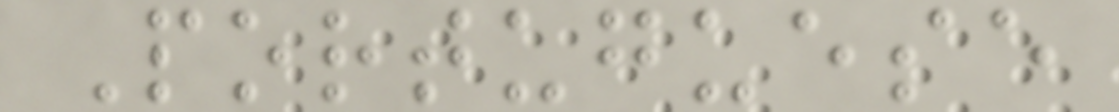Portuguese
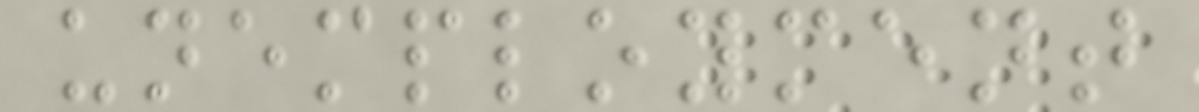unemployment
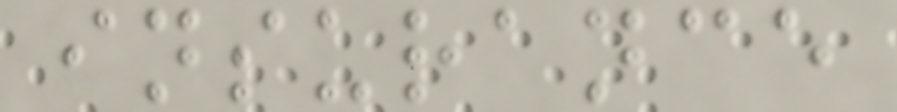insurance
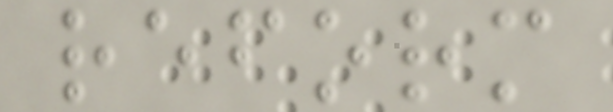reform
